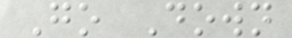Go Down
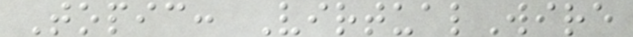Topic: VirtualWire
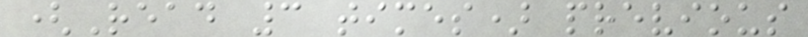(Read 3 times) previous
